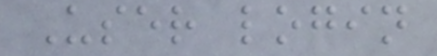User login
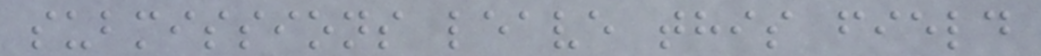submissions leave this field
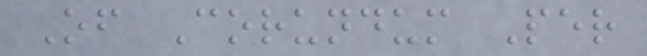Of Corundum Per
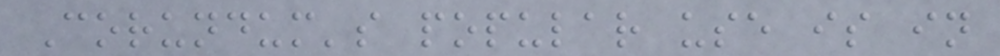Corundum's popular use is in
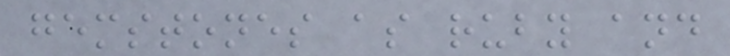gemstones as ruby and
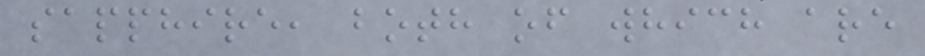sapphire, both of which are
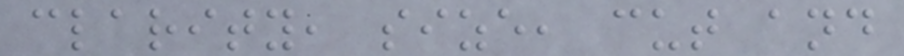clarity, size, cut and
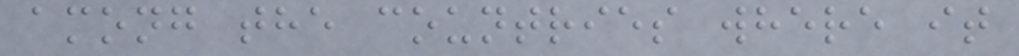among the countries where it
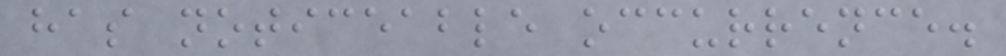has noticeable occurrence.
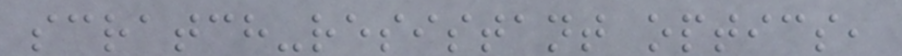scratch-resistant optics,
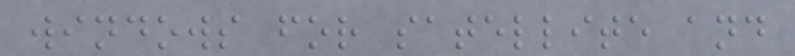windows for satellite and
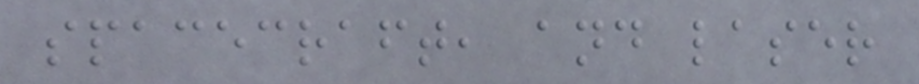spacecraft, and laser
